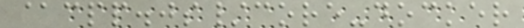@cpp.js/core-docker
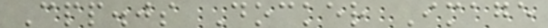Cpp.js Docker Image
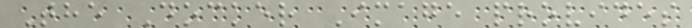The Docker Image provides
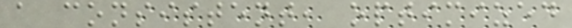a consistent, optimized
